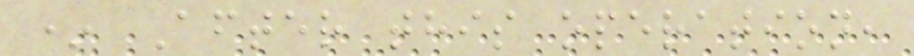* After this operation,
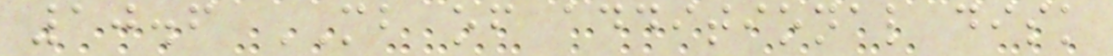10.6 MB of additional disk
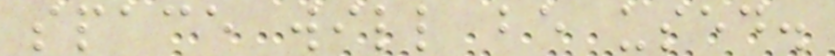space will be used.
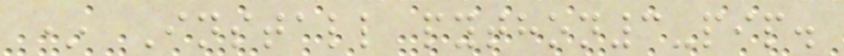* Install python3-pip.
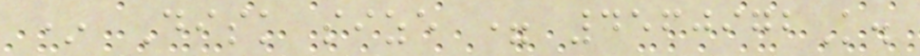* Disk size = 4560972K.
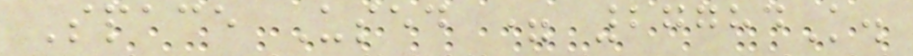Space Used = 27784K.
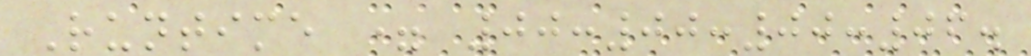Runtime = 00:00:00:06.
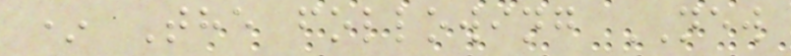* The following NEW
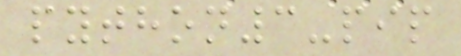python3-pip
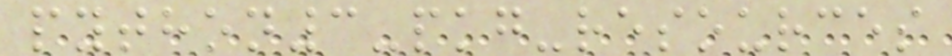python3-pkg-resources
